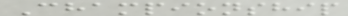Championship
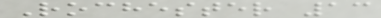Rochester 13
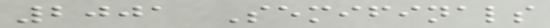2001 Semifinals
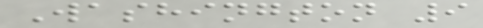Washington 9
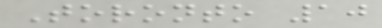Toronto 10
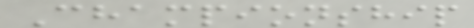Championship
